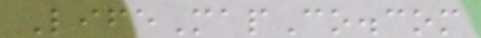LifeMapCo.com
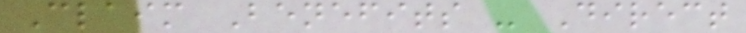Claim Benefits - Direct
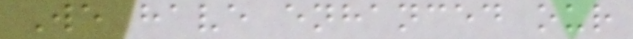We have enhanced our
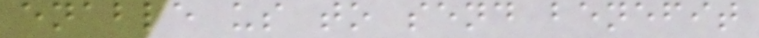enable us to send benefit
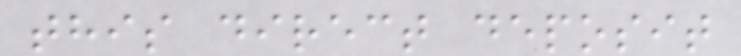this direct deposit
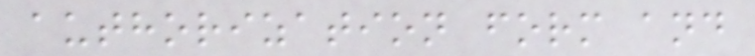authorization form and
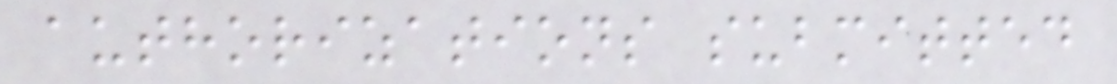authorizations submitted
